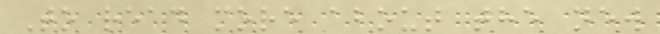To read more about the new
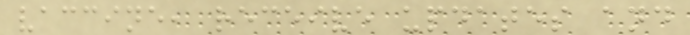vaccine, receive updates and
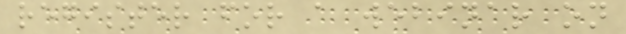register for a webinar on
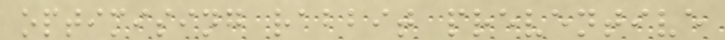optimising rabbit preventive
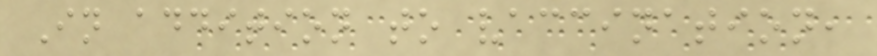In addition to vaccination,
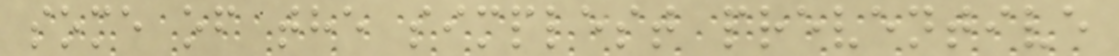some of the simplest preventive
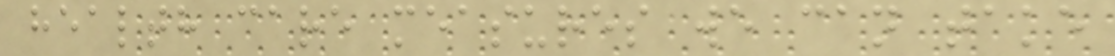health care measures we can take
